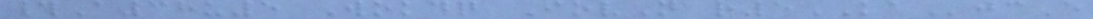#A38u5 Wokdq IovN r5KAjcE
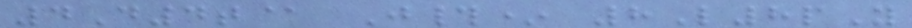4D4t@ J#* 8L8pY
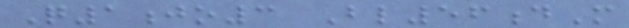Q1jo3 Bl56dM
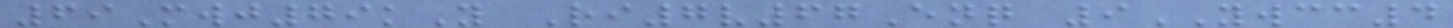69Mwj79kY Ri7v67Enq 9YWCC4
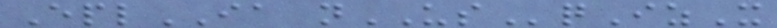EplIA nUSqIzX
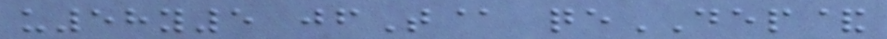u58y5 jfT@ qeDEP&
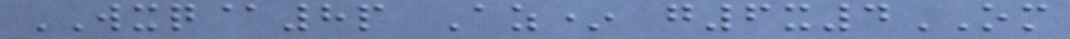WXQ@8p Az* g6x4OM
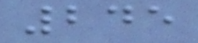245
